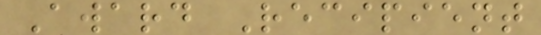Award Recipient
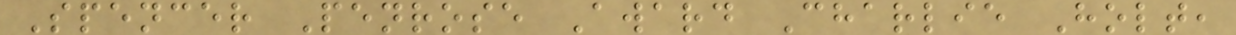Spencer Penrose Award Charlie Holt,
